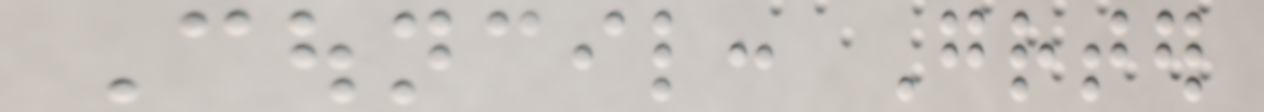Council: Greater
